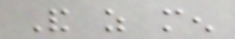And as men
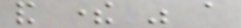and there was a
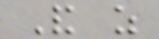And as
